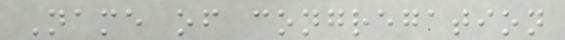Name of congregation
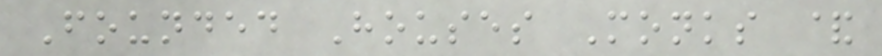Founded Houses Monks &
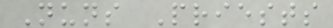Nuns Priests
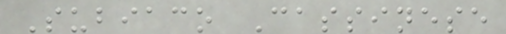Subiaco Cassinese
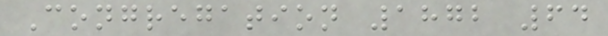Congregation 1872 64
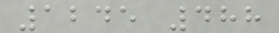1245 488
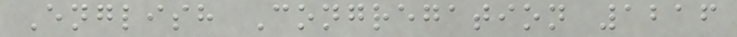English Congregation 1216
